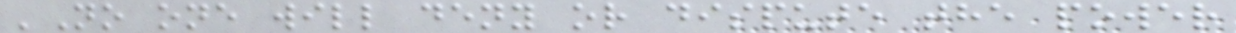'No one will deny or dispute the power
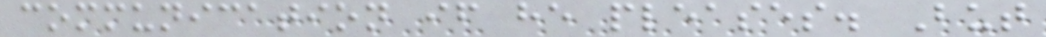communication if he pleases. But
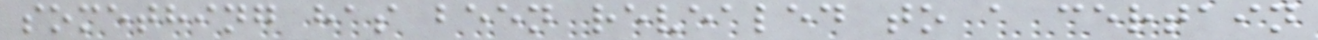something has been revealed to a certain
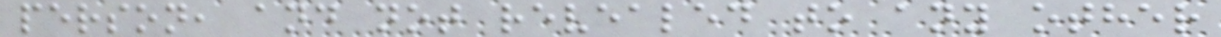person, and not revealed to any other
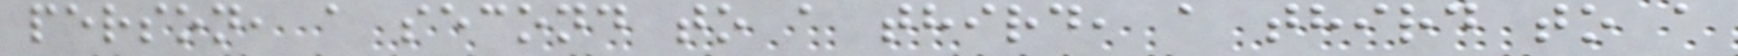person, a second to a third, a third to a
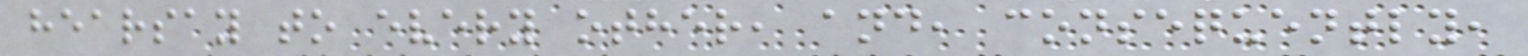hearsay to every other, and, consequently,
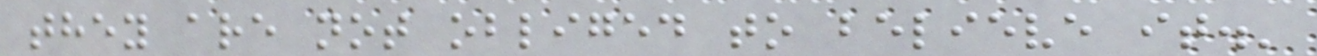they are not obliged to believe it.'
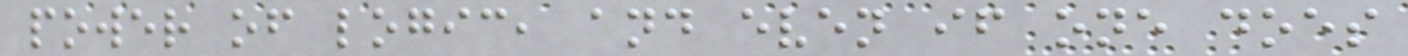power of logic, and even if one does
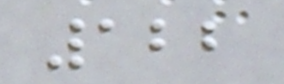122
